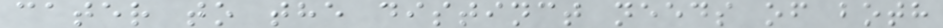cater to the distinct needs of both
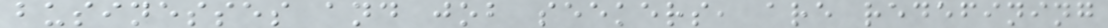businesses and job seekers, are redefining
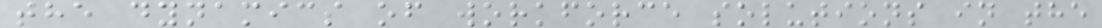the dynamics of workforce solutions in the
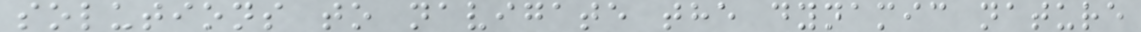solutions to navigate the dynamic nature
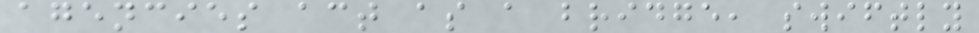agencies act as a bridge, swiftly
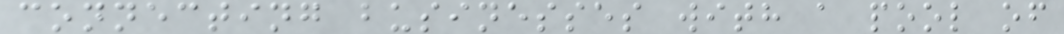connecting businesses with a pool of
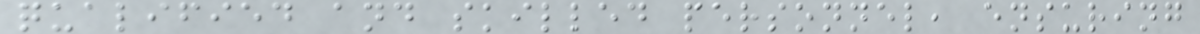qualified and skilled personnel, ensuring
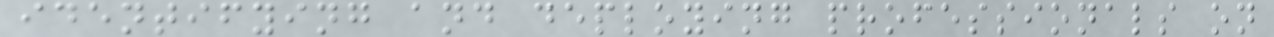identifying and deploying professionals on
